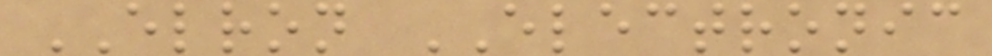ELRON ELECTRONIC
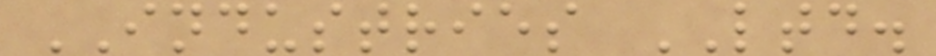INDUSTRIES LTD.
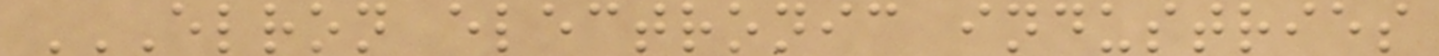ELRON ELECTRONIC INDUSTRIES
